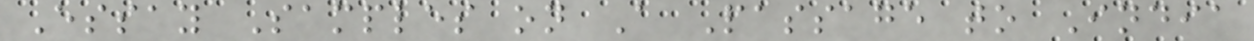Essay Samples on A Passage to India
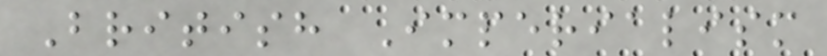British Imperialism
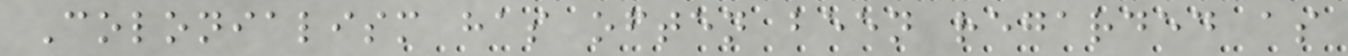Colonialism has often been regarded as
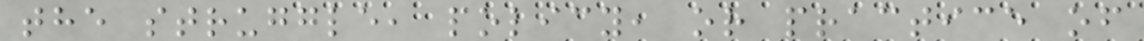the struggle, policy, or practice of
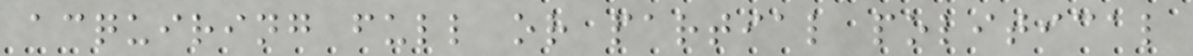acquiring full or partial political
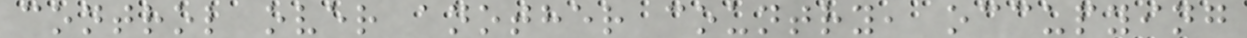control over another country, occupying
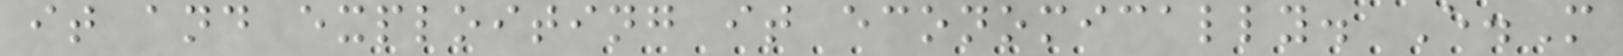it and exploiting it economically. E.M
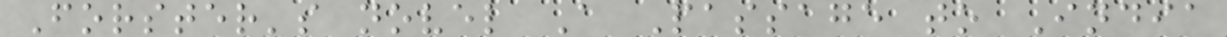Forster's novel A Passage to India
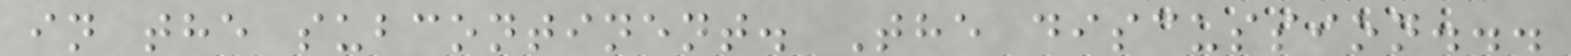in the subcontinent. The discussion...
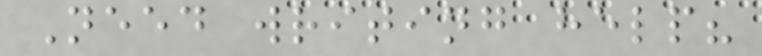Need writing help?
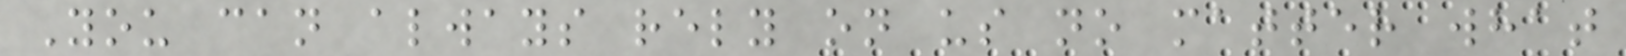You can always rely on us no matter what
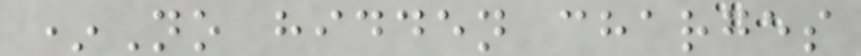*No hidden charges
